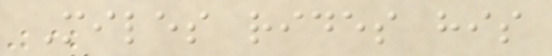Miles rides his
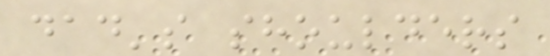dad's shoulders
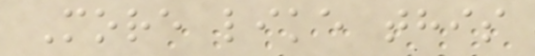More like this
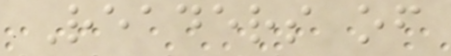Readers of
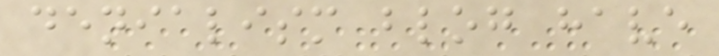denialism blog have
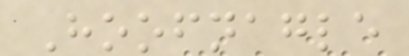Hoofnagle
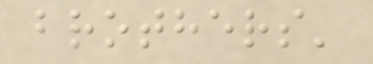brothers'
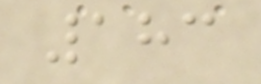183
